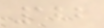122
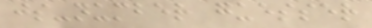js-number guesser
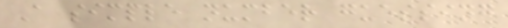A simple number guessing
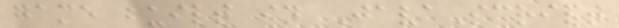game built in JavaScript
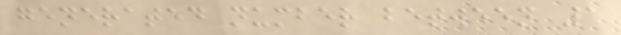generated number between 1
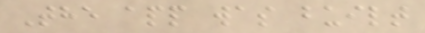The app was built
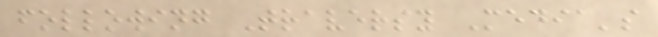following Traversy Media's
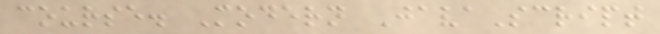course. Modern JavaScript
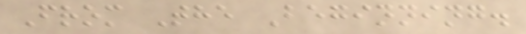From The Beginning.
